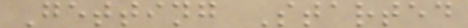Getting Started
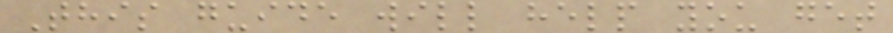This guide will help you get
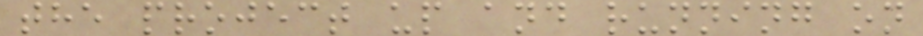the project up and running on
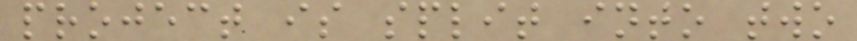project is split into two
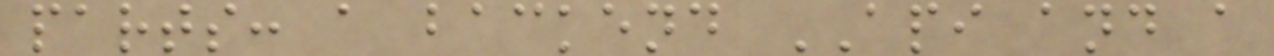parts: a backend API and a
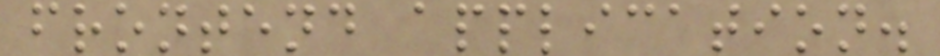frontend application.
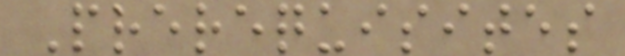Prerequisites
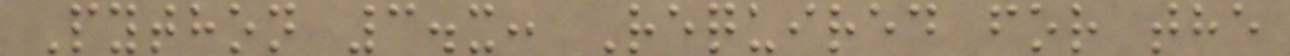Python 3.x: Required for the
